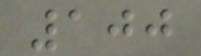100
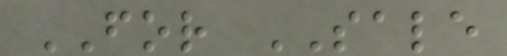FOR SALE
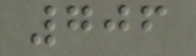706
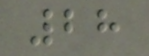28
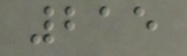215
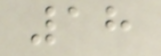18
